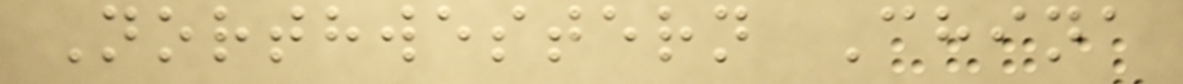Northwestern China
